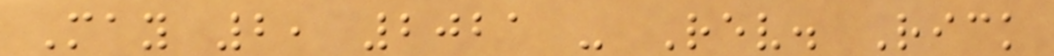May 2, 2021 - Rev. Rick
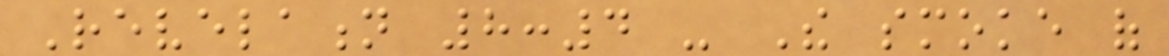Revelation 8:4 - The smoke of
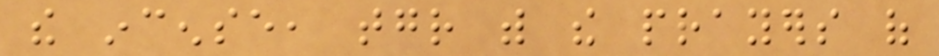the incense, together with the prayers of
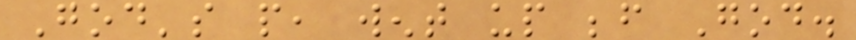God's people, went up before God.
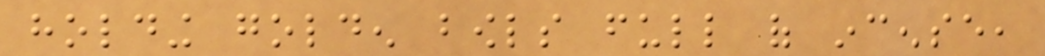holding golden bowls full of incense,
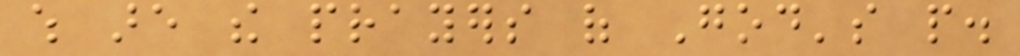which are the prayers of God's people.
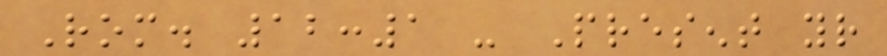Rom. 12:1 - Present your
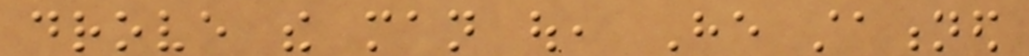drove the man out, He stationed
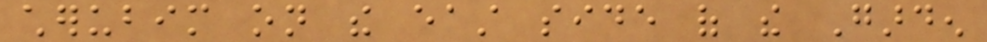cherubim on the east side of the Garden
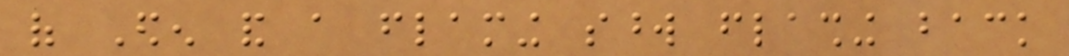of Eden and a flaming sword flashing back
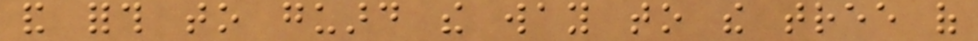and forth to guard the way to the tree of
